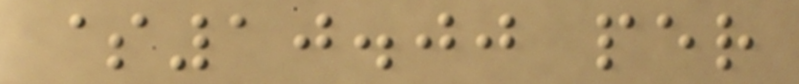$10.00 per
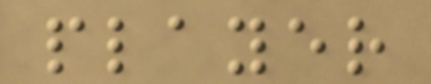player
